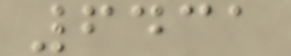6431
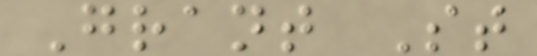Grant St
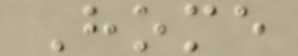Home
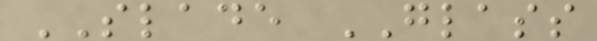SLADE GLASS
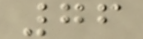76
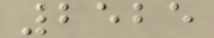2525
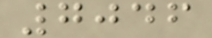7046
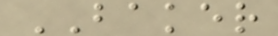BAKER
